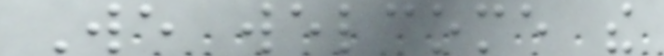We welcome the
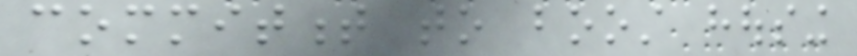commitment to boost housing
